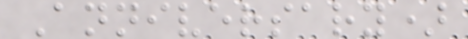Anniversary)
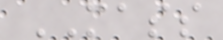MASS
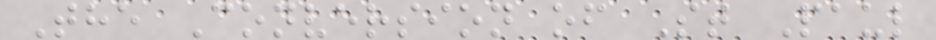The Conversion of St Paul
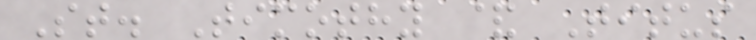St. Timothy & Titus
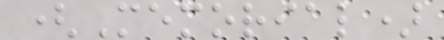(Memorial)
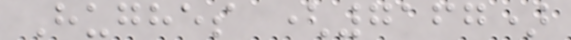Hughes (7167)
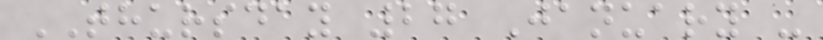THURSDAY 27 January -
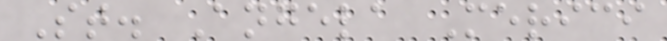St. Angela Merici
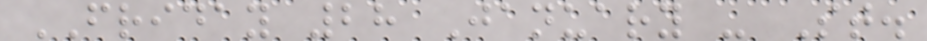FRIDAY 28 January - St.
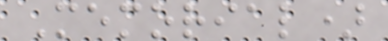Memorial)
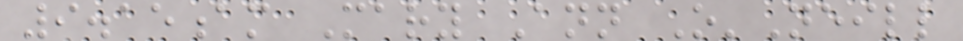9.15am Mary Ann O'Neill
